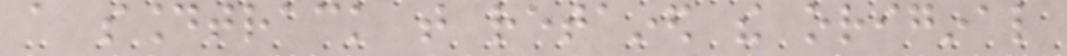a soundtrack that retained the original
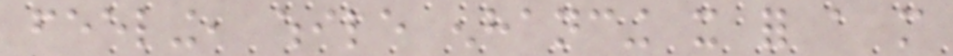feeling, while enhancing it for a more
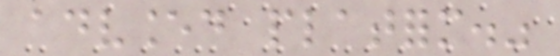advanced platform."
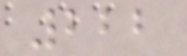222
